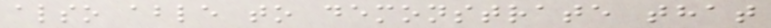also able to demonstrate that
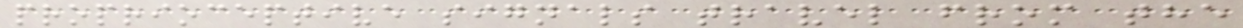proprioceptive signals travel from the
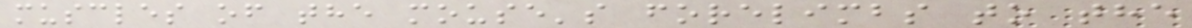muscles of the mouse's forelimbs to the
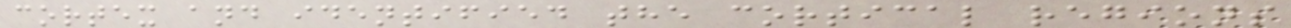cortex and identified the cortical regions
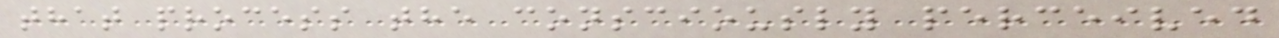that process the consciously perceived
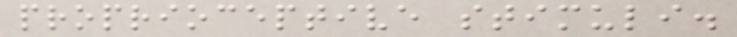proprioceptive stimuli.
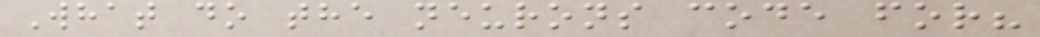What do the neurons code for?
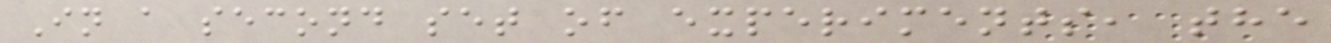In a second set of experiments, the
